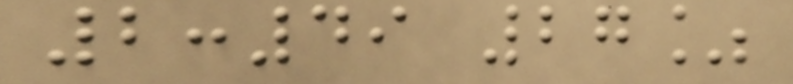2:49 27%
